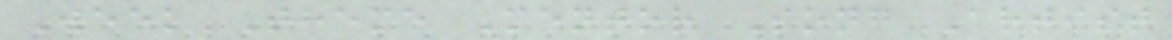Week Theme Mentor Song Artist
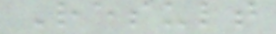Result
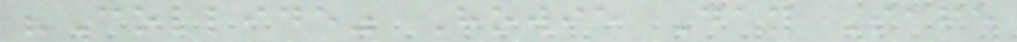"Collide" Howie Day Safe
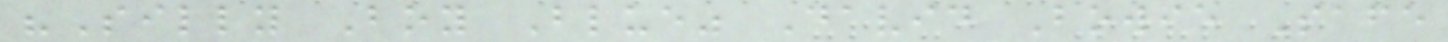"Silly Boy Blue" David Bowie Safe
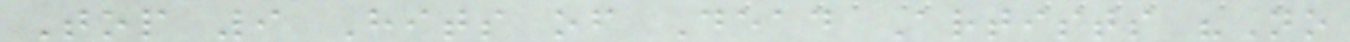Top 9 Hits of Dead Artists "No
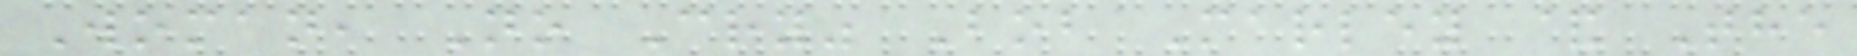Woman, No Cry" Bob Marley & The
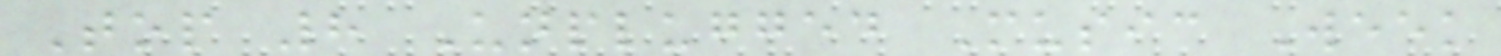Top 8 Unplugged Music Week
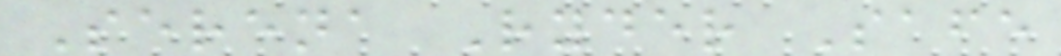Serena Ryder Safe
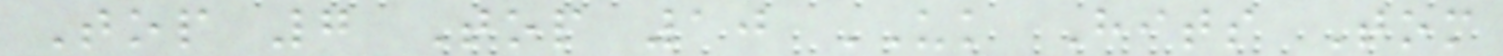Top 7 Top 10 UK Hits Tom
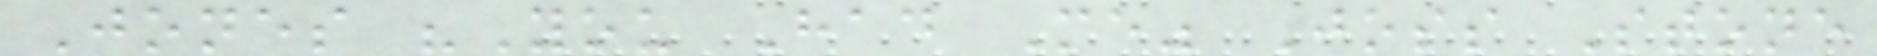Jones "You Had Me" Joss Stone
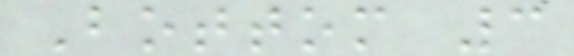Bottom 3
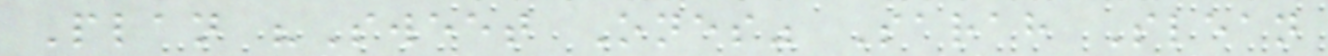Plan "Sweet Ones" Sarah Slean
